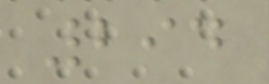294
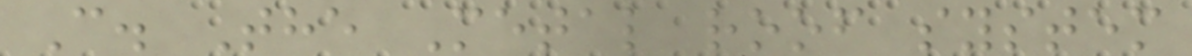C. The Metal roof system
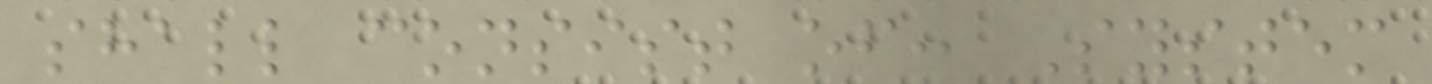shall consist of: System
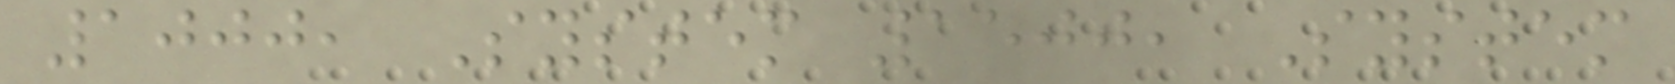1000, System 1500, System
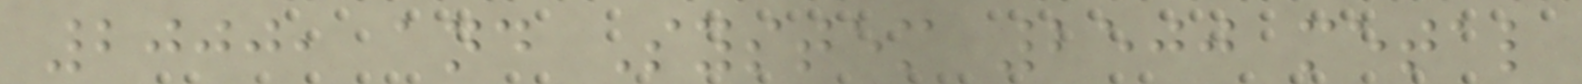2000, and System 2500 metal
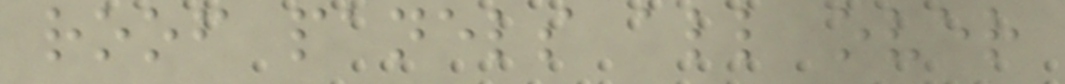roof panels all over
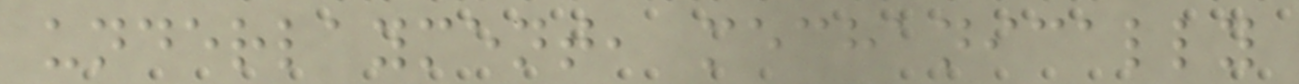underlayment, mechanically
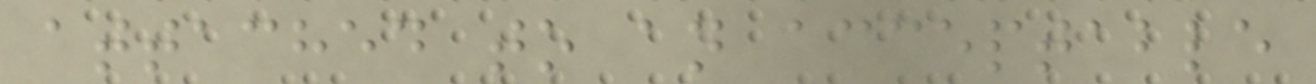attached to an acceptable
